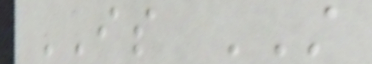IS STILL
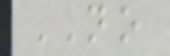NO
